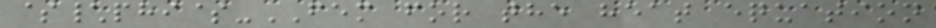$\phi$-FEM for the heat equation
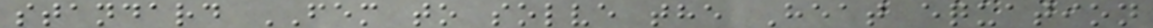standard FEM to solve the Heat equation
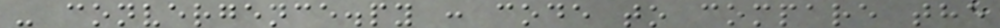- convergence.py : code to compare the
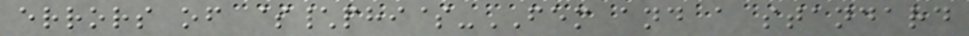errors of $\phi$-FEM and a standard
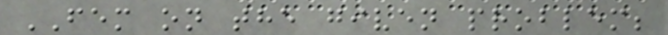FEM on the given problem;
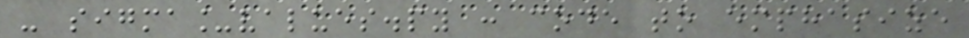- sigma_values.py : code to emphasize
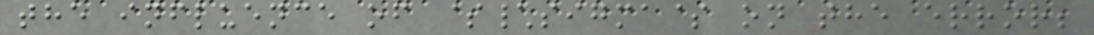the influence of $\sigma$ on the error;
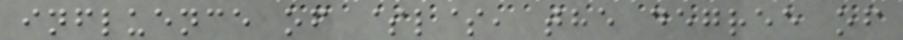influence of $l$, the degree of
